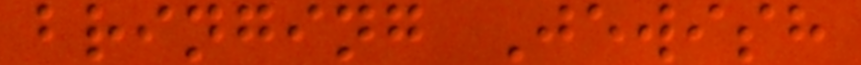bringing Jewish
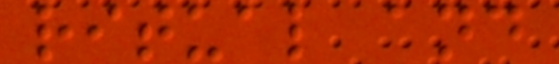ritual and
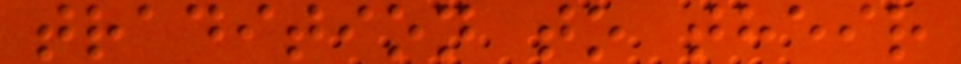tradition to their
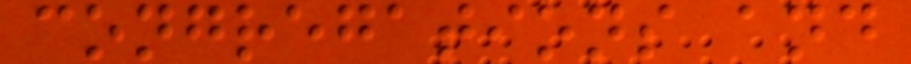congregations and
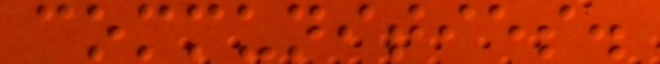communities.
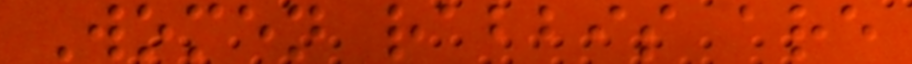Women rabbis are
